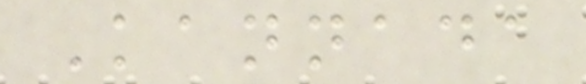Kannada
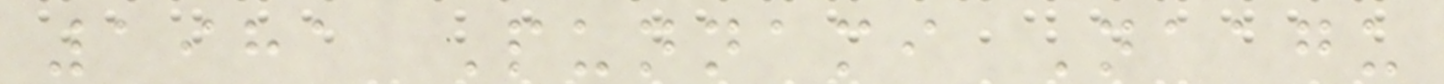1981 Punnami Naagu
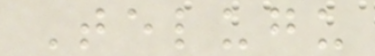Telugu
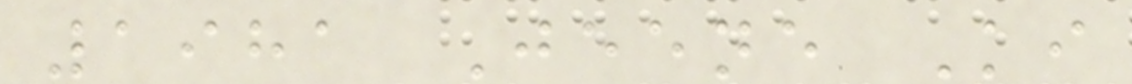1981 Jeene Ki
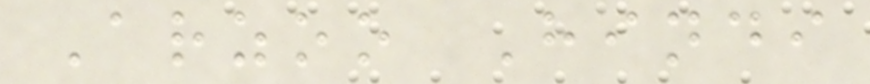Arzoo Hindi
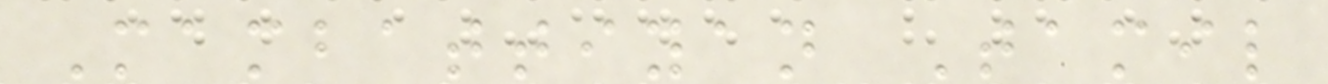Mambattiyan Tamil
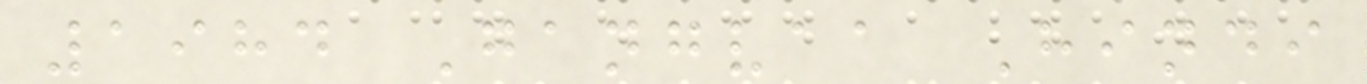1984 Gangvaa Hindi
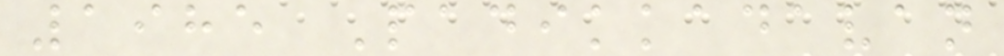1985 Padikkadavan
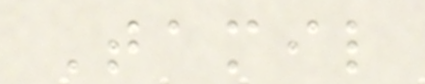Tamil
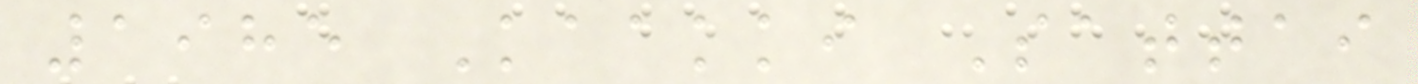1985 Kaakki Sattai
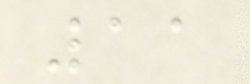11
